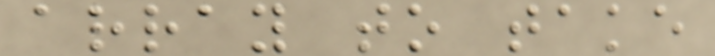array to take
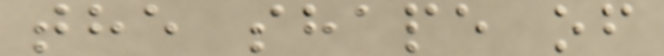the shape of
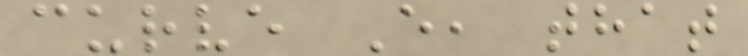curve E, that
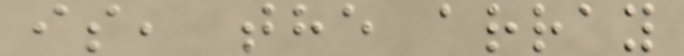is, the array
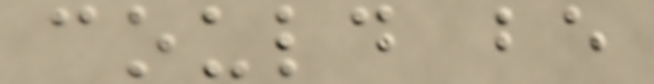could be
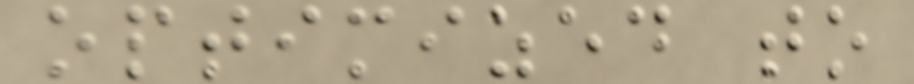optimized to
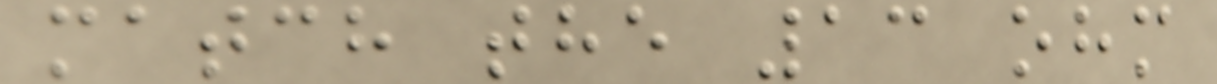match the 13 ohm
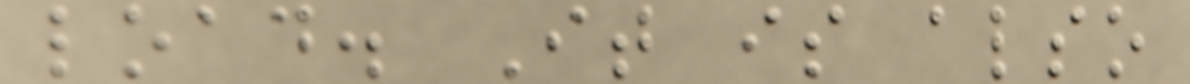load. It is also
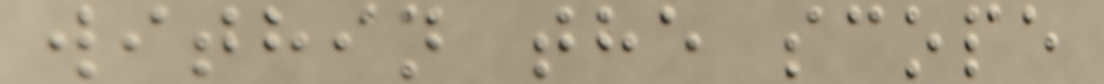within the scope
